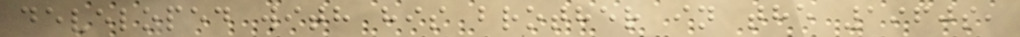developed with his brother in the 1960s,
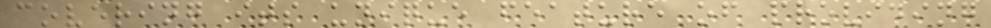covering its unique feature of providing
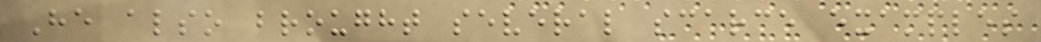He also brought several scarce examples
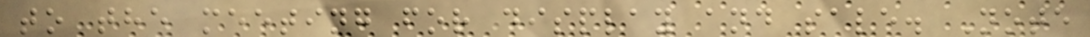to the meeting for display and sale. Note
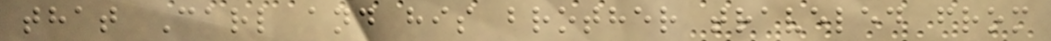that Carl and his brother traveled from
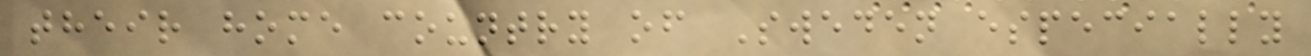their home country of Sweden especially
